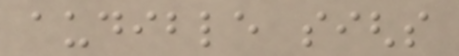audible sighs
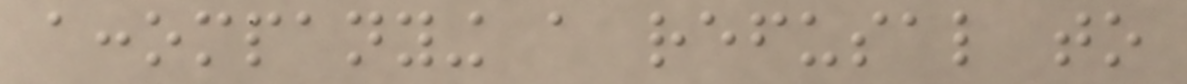accompanying a refusal to
